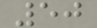50
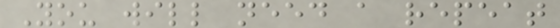You will need a repeat
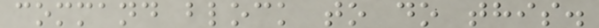command block to do this.
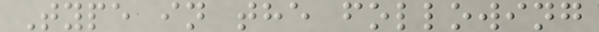Type in the following
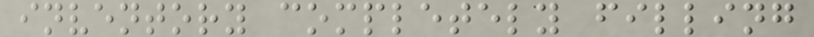inventory completely filling
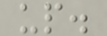up.
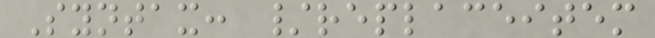Syntax: /replaceitem
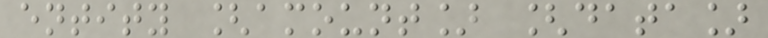entity [amount] [data]
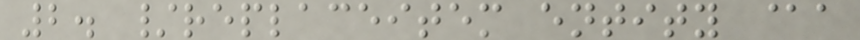2. /replaceitem entity @a
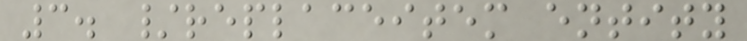3. /replaceitem entity
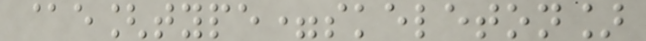@e[type=skeleton]
